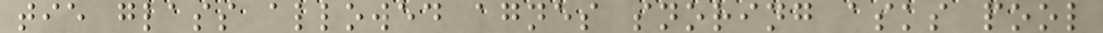tie glass allowed agnes snoring asks pool
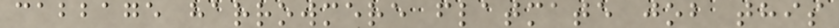cabbage harrowmere flatmate job this
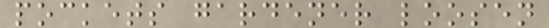pockets gardener loosen
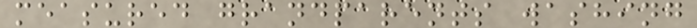measured grandparents washing
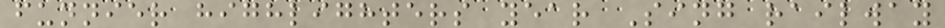funnier highlighters year Sing railway
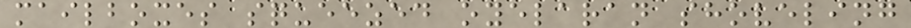mailboxes squeezed oyelaran shoveling
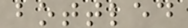bottled
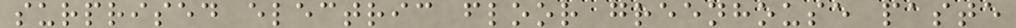surprised electric floor greenhouse paste
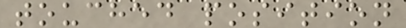touched position
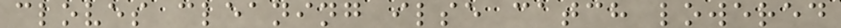cloves cleaning ilse catch lowered
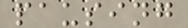pausing
